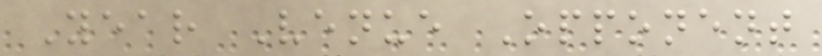Year Venue Opponent
